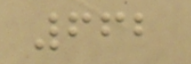662
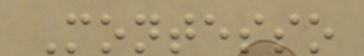Montesso
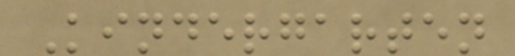Kindergarten
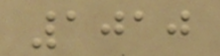1010
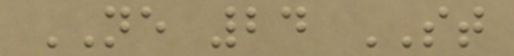NE 24 ST
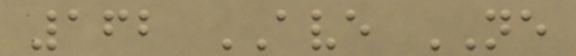162 AVE NE
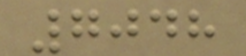7048
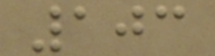103
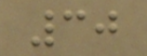30
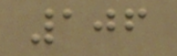106
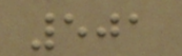501
